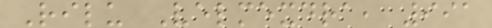Rilu Velmexdra, 991
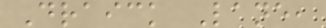Draick Lane,
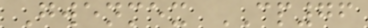Gwenmex CP76
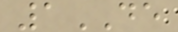1DE
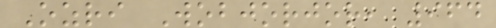Ozri Wobjorjor, 964
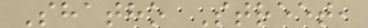Shatho Street,
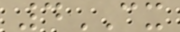4CX
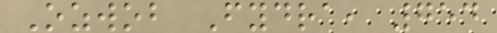Ozwob Fydra, 754
